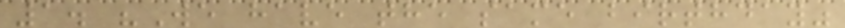1. "We have the same birthday"
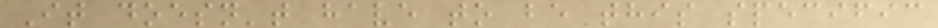It doesn't have to be this specific
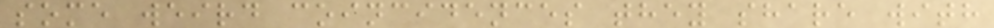some weird coincidences they share with
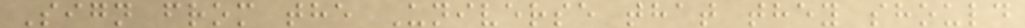Sign from the Universe that they should
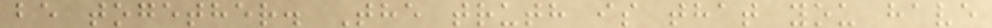be together. The truth is that you have
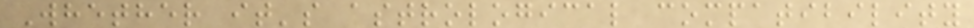Whether it's astrological compatibility
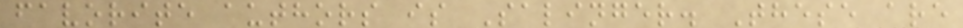favorite authors is Salinger. These are
